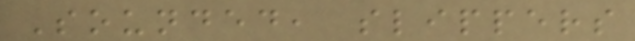Sounded, slippers
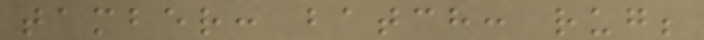tamber: batch: rug;
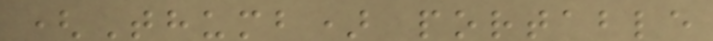(Thumb) portable
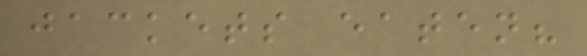jackets eaten?
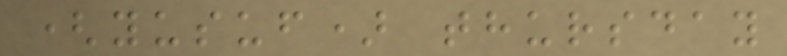(yusuf) thursday
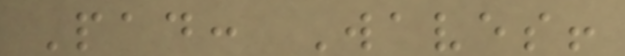Pad: Waves!
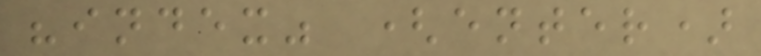"index" (enter)
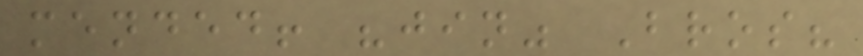mended! "jin" Bros?
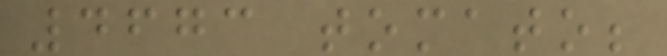4673 tomato;
